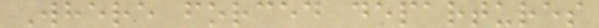Where forced departures
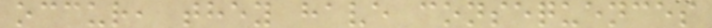occur, they have consequences
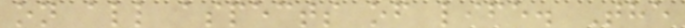on all aspects of life. The
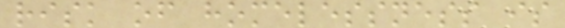risk of homelessness is
